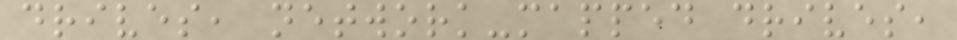drives, network-mapped drives,
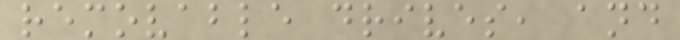removable drives, and
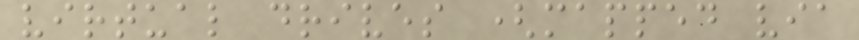virtual drives (mapped via
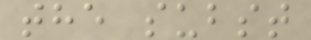the subst
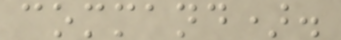command).
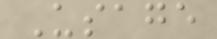Usage
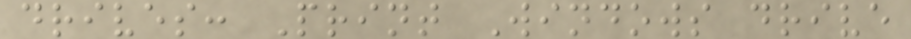drives: Print Windows drive
